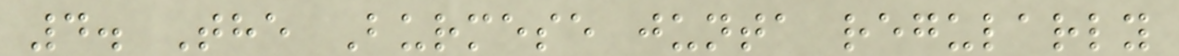4. The Burmese junta regularly
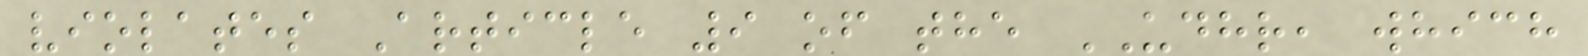violates Article 9 of the UDHR, which
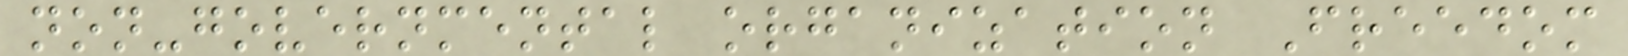non-governmental organization Freedom
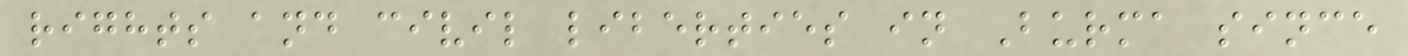rights and civil liberties in Burma since
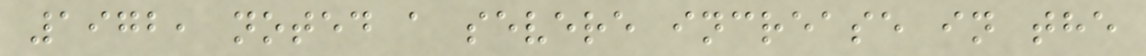1972, noted a severe increase in the
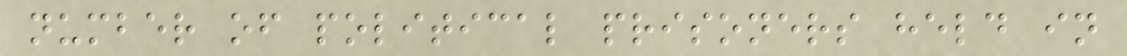number of political prisoners held in
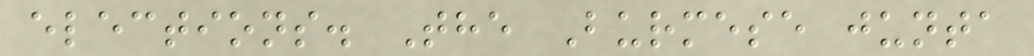elections. The Burmese junta
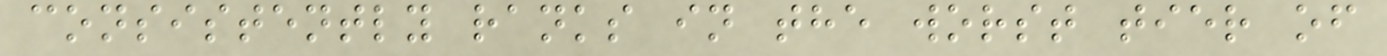consistently ranks in the worst tier of
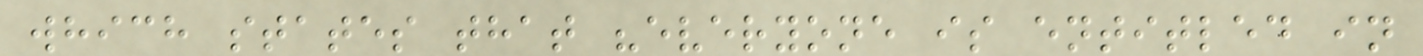which states that "everyone is entitled in
